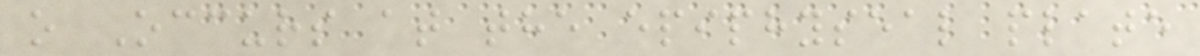o Occurs at the epiphyseal plate
